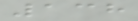138
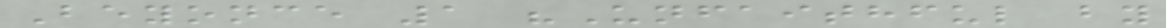Beyonce 1 "Unfaithful by
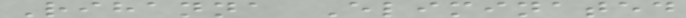Rihanna Eliminated
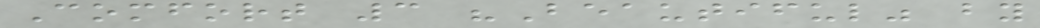Comfort 3 "Beautiful" by
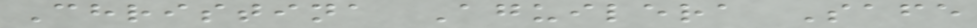Christina Aguilera Safe
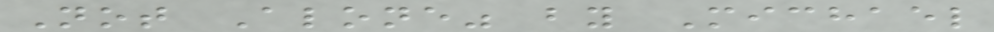Not Alone" by Michael
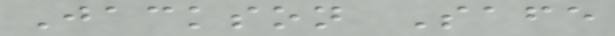Jackson Safe
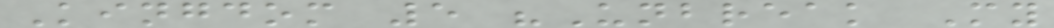Kingdom 5 "Unbreak My
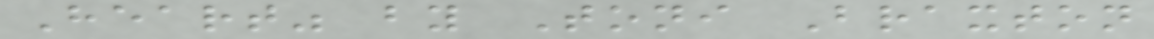Heart" by Toni Braxton
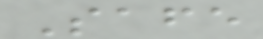Safe
